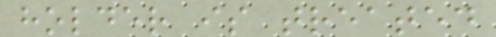holder is treated
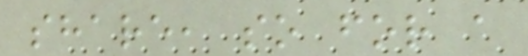share, so for a
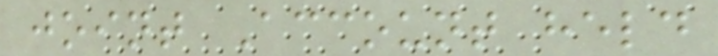joint Account held
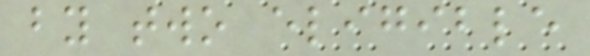by two eligible
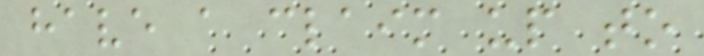have a claim up to
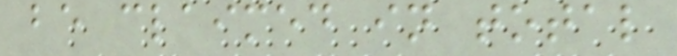be claimed in total
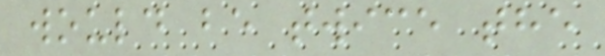would be twice the
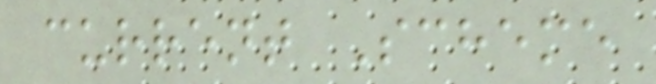current Scheme
